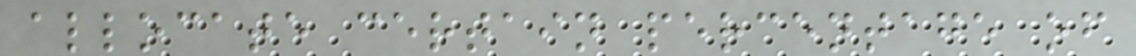allocate certain percentage of
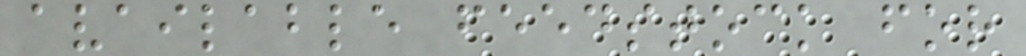available feedstock for
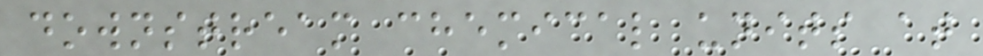downstream chemical units at
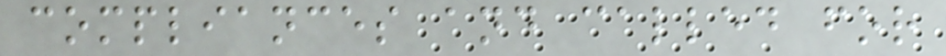compliances and called for
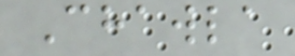Chawla
